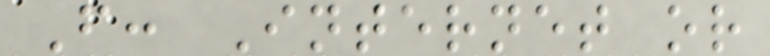F: Internet or
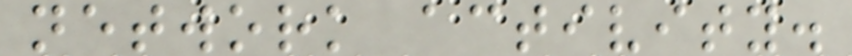network activity.
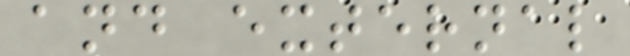and external
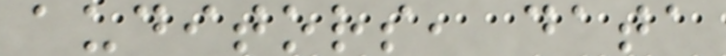auditors, data
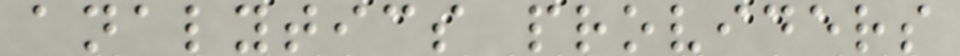analytics providers
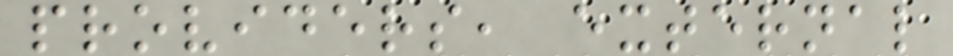providers, external
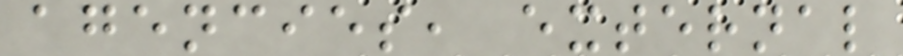agencies, external
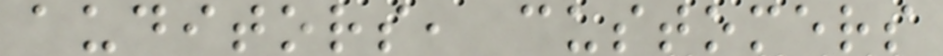auditors, customers
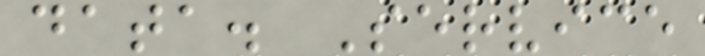data. Service
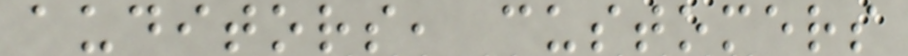auditors, customers
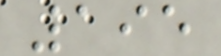195
